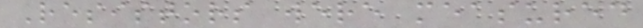Resistors were measured
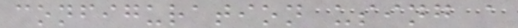configuration using a
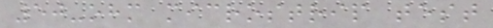50-ohm microstrip test
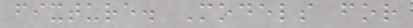fixture. Models for
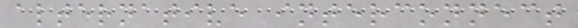alternative interconnect
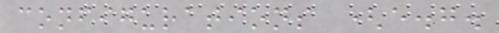configurations (e.g.
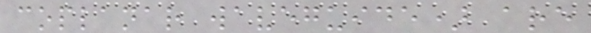coplanar waveguide) are
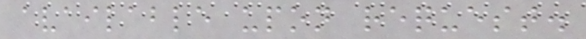available upon request.
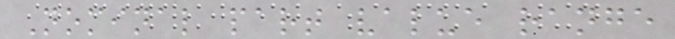Nominal part value range
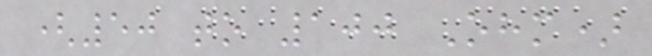(50 to 100 Ohm)
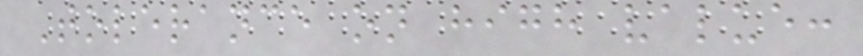Tolerance on high value:
